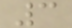3
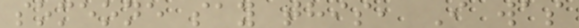someone say this, I was
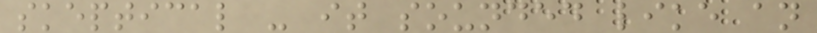skeptical - it sounded like an
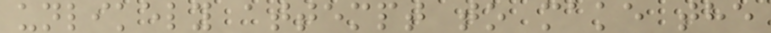unlikely attempt to make the
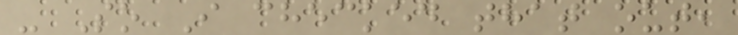- So I checked that out,
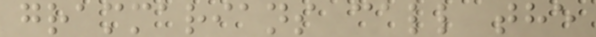grammarians call the
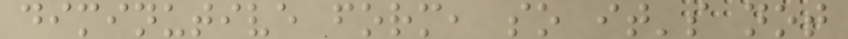diminutive form, so it's not
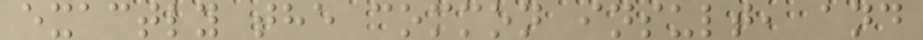exactly the common insult, and
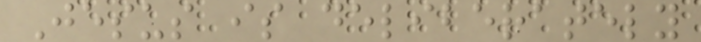Jesus is deliberately
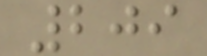209
